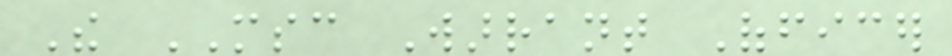The MSC Warrant Officer
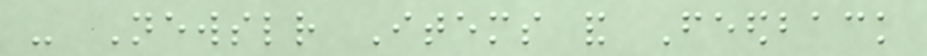- Newsletter Items and Feedback
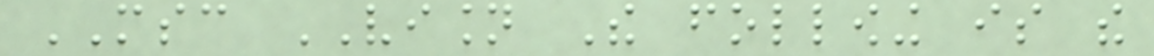MSC VISION The following is the
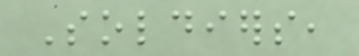Soldiers,
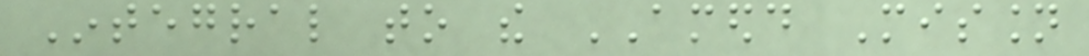Integral to the AMEDD Mission
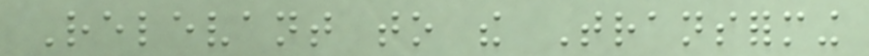Relevant to the Transforming
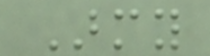Army
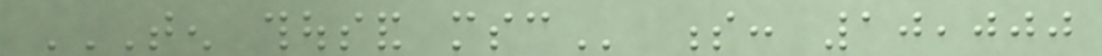TEN THOUSAND MSC s: 10,000
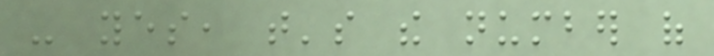- yes, that's the number of
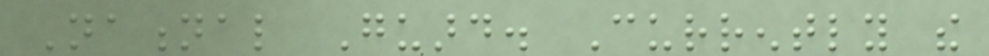National Guard. Currently the
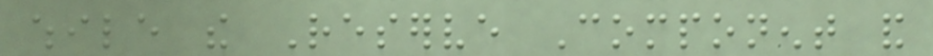while the Reserve Component and
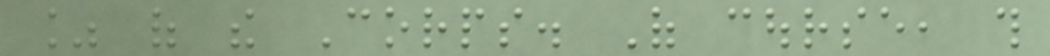% of the Corps. Of course, this
